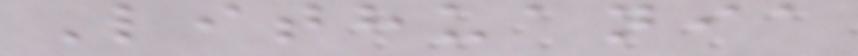Lithuania
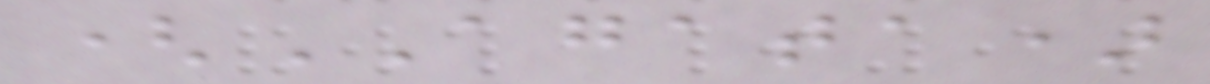(AGATA)
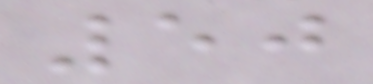50
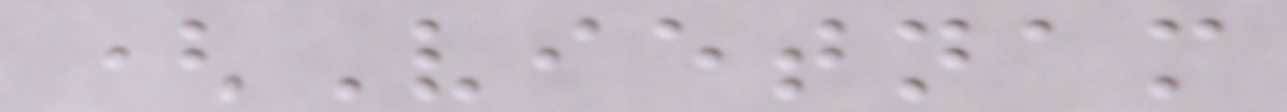(Vietnam
